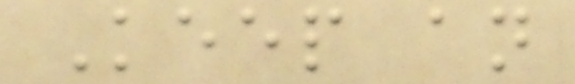Keep an
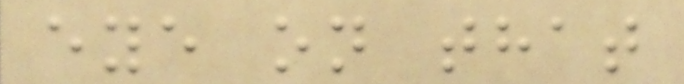eye on that
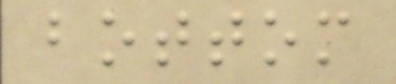bottom
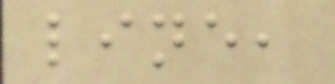line,
